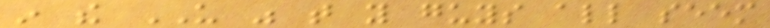in the US was that you guys all seem
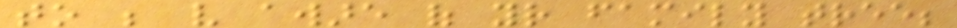to be very aware of your family tree;
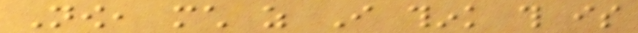Now, much as I think this is
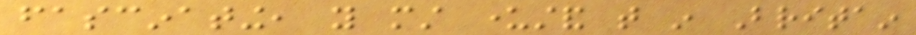fascinating, you must understand that in Britain
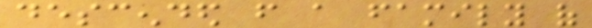descended from a family of
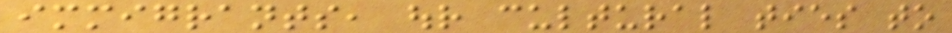immigrants, our cultural ties to
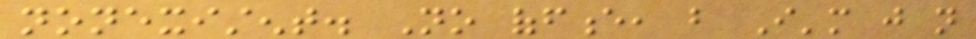nonexistent. No offence, but I'm just not
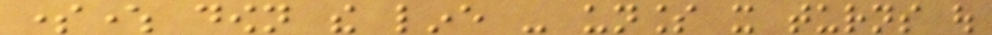somewhere down the line - unless it turns out
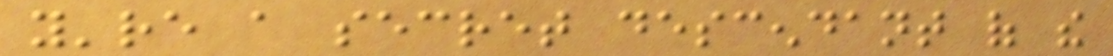you're a secret descendant of the
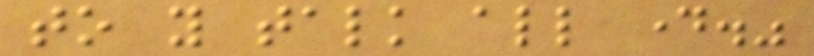to you talk all day."
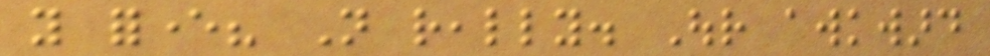you forever? Not really. Our awkward
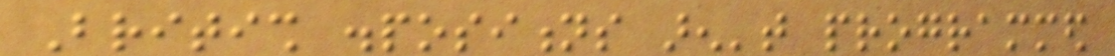British dispositions aren't programmed
